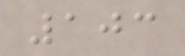103
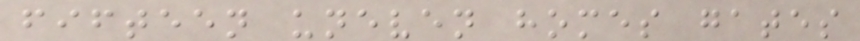fifteen uneven homes gates
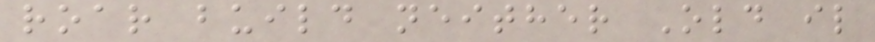roar build neither Old il
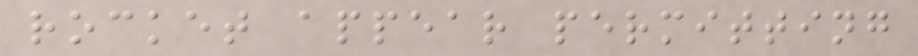rocket appear permitting
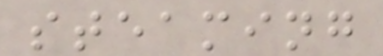steaming
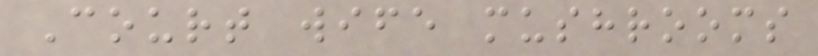Court wife mushrooms
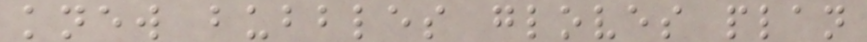knew bubbles gloves plan
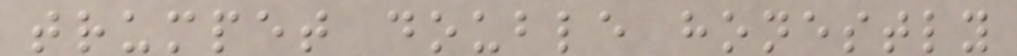trumpet double honestly
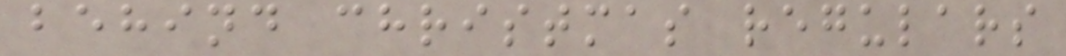behind christmas regulars
